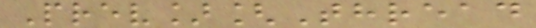Prev][Thread
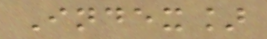Index]
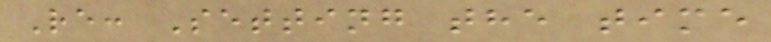Re: Setting the time
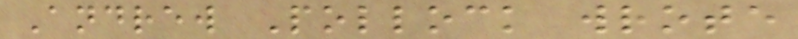Andrew Pollock wrote
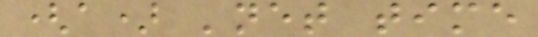(a) 'net time
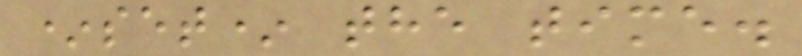*set* the time.
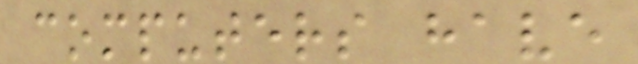computers have
